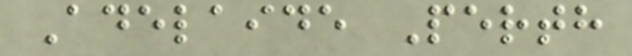Adelaide Perth
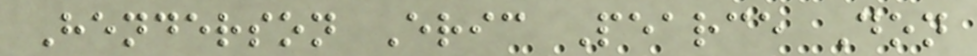Henderson Eric Pearce Don
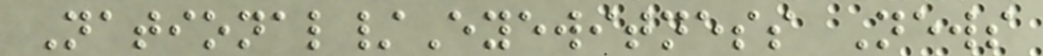National/Eyewitness News
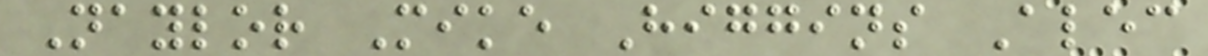Naylor Mike Higgins Alec
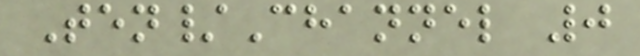Ten/Channel 0
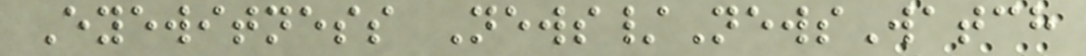Eyewitness News/NewsWatch
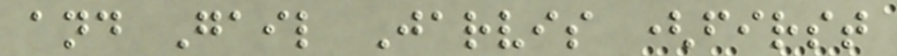and Gail Jarvis (first
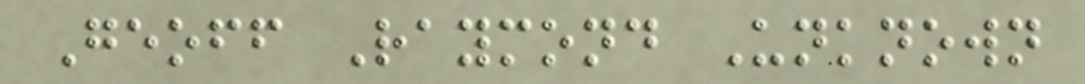Geoff Raymond Unknown
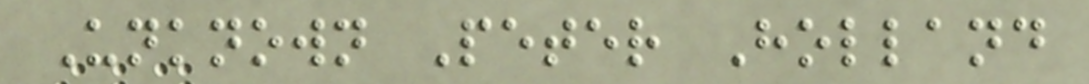Unknown Peter Holland
